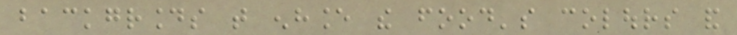backgrounds that enhance the food's colours and
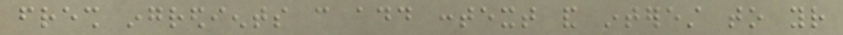fresh ingredients can add context and interest to your
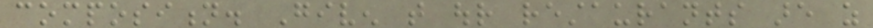composition. Given that our restaurants are as
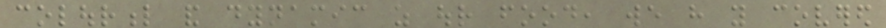colourful and dynamic as our food, we have you covered
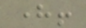here!
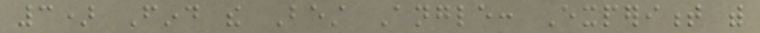3) Find the Best Angle: Experiment with
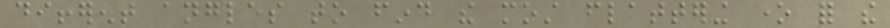different angles to find the most flattering one for the
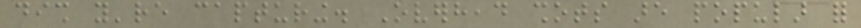dish you're capturing. Overhead shots are popular for
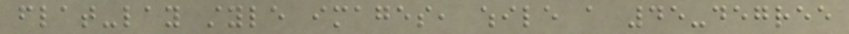flat-lay style images, while a 45-degree
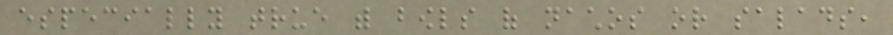especially true with bowls of nachos or salads,
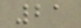21
